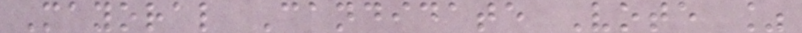Mayoral Candidate Vote %
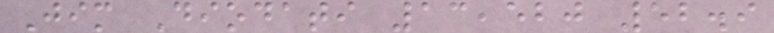Jim Diodati 13,520 52.9
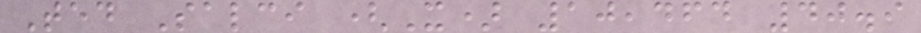Ted Salci (X) 10,464 40.9
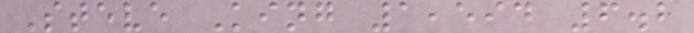Steve King 1,594 6.2
